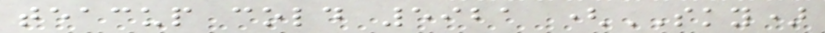teacup cold 5921 (SKY)
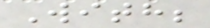With;
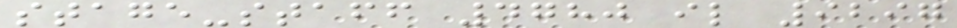stage-staff 4780 il 9297
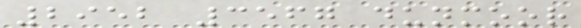2952 3567 dunmoor
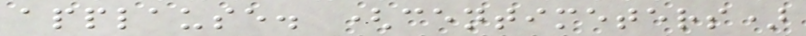applause. (centimeters)
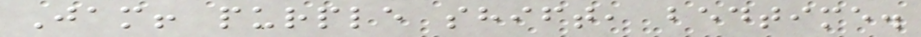Jam! purple shift, bedtime.
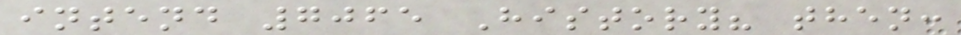intend 7065 History? then:
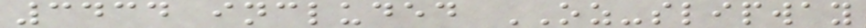3434 included OZ-slipway
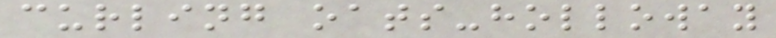curling oats-holloway
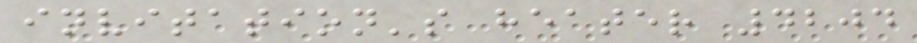invitation's heater 4204
